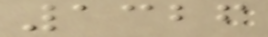1326
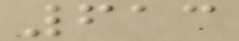613
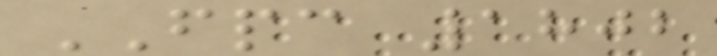FPC 1802
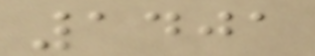1401
